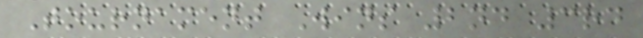Tournament Wins 2nd 3rd
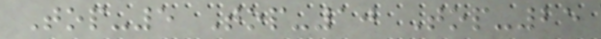Top-5 Top-10 Top-25
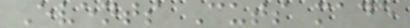Events Cuts made
